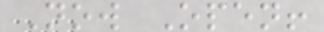Now Open!
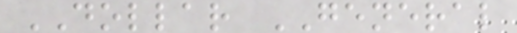DOLLAR GENERAL
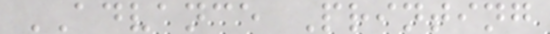ADVANCE Printing
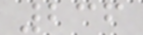236
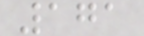171
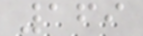169
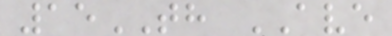15TH AVE
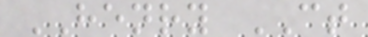HENRY CT
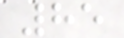85
